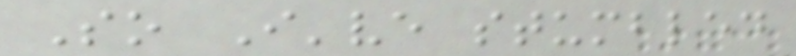So I've stumbled
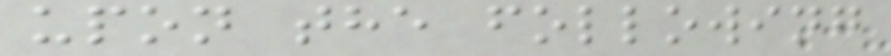upon the following
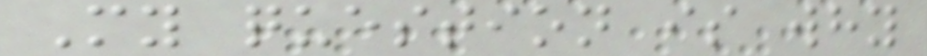My question is why
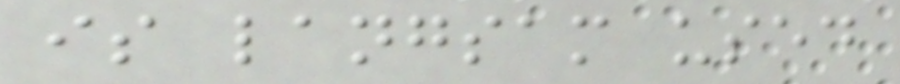is langsam used
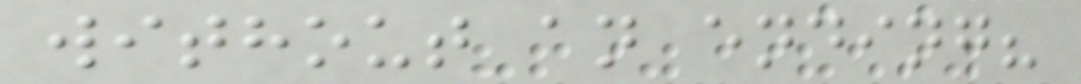without an ending?
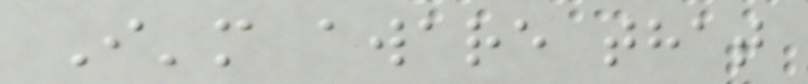I'm aware that
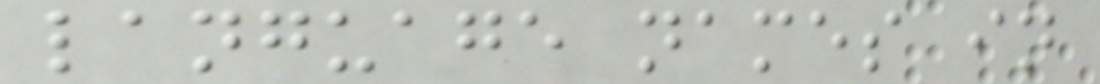language names in
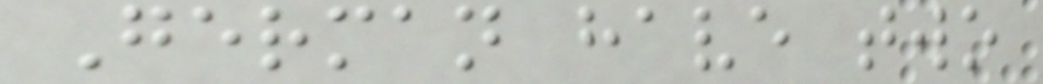German have two
